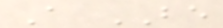A BE
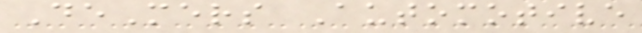DeMers Automotive
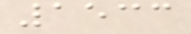1533
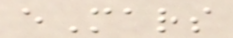eMars
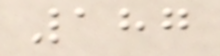187
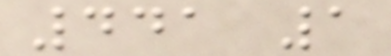441 1
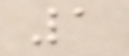1
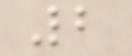2
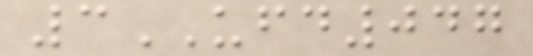3UFD047
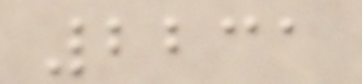2231
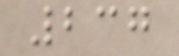237
